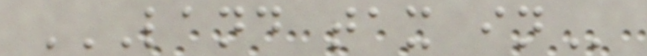LAND TAX IN
